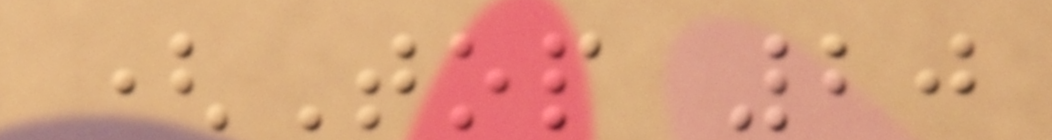(Top 20
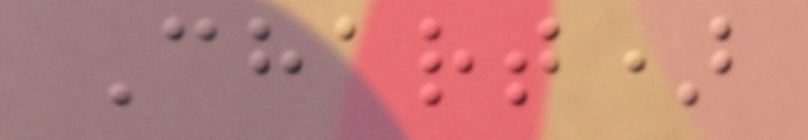Chart)
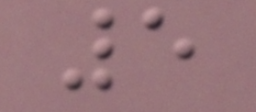5
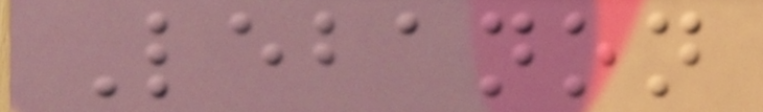Lebanon
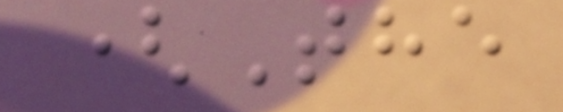(The
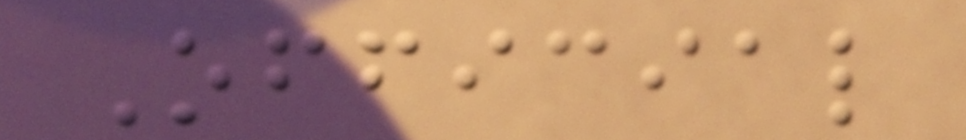Official
